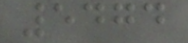5474
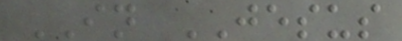IN JESUS
